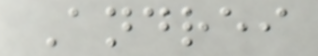Andrei
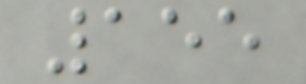155
